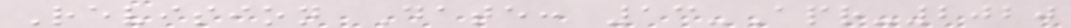Revision Date: 13-Apr-2020
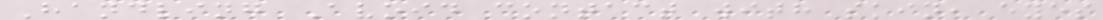Handling Avoid contact with skin, eyes
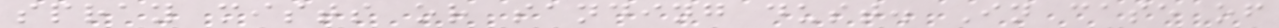spray mists or sanding dust. In case of
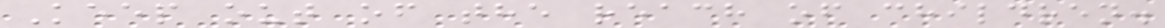Keep out of the reach of children.
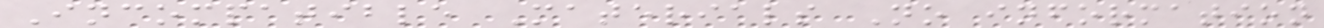Incompatible Materials No information
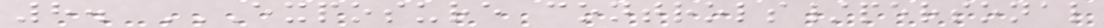8. EXPOSURE CONTROLS/PERSONAL
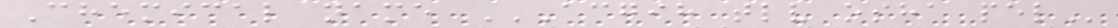Chemical name ACGIH TLV OSHA PEL
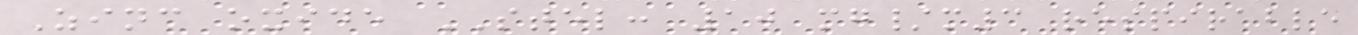Zinc oxide STEL: 10 mg/m3 respirable
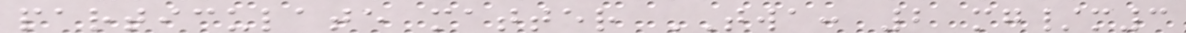particulate matter TWA: 2 mg/m3
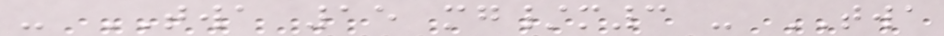- TWA 15 mg/m3 - TWA
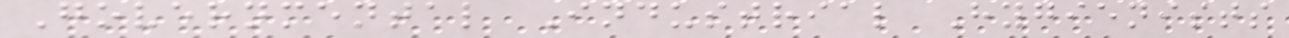Governmental Industrial Hygienists
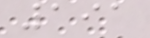191
